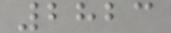2823
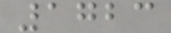1723
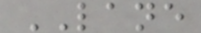LANE
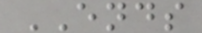ENDS
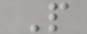P
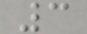3
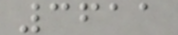3611
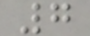7
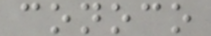conoco
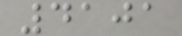4101
